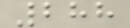288
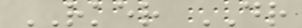RKER DR
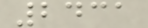2431
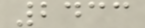2433
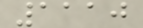1110
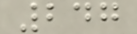247
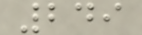249
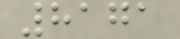8171
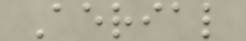Aerial
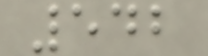542
